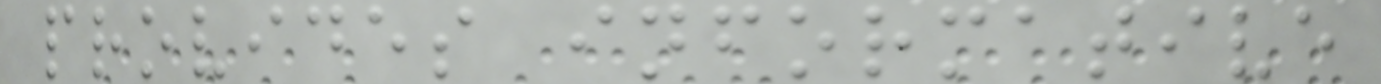provides informative
